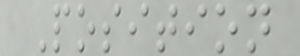Position
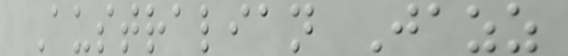Australian Jazz
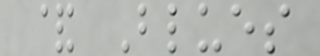& Blues
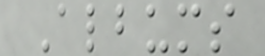Albums
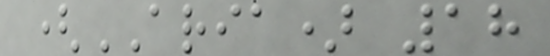(ARIA) 18
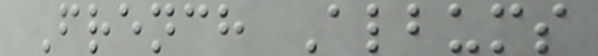French Albums
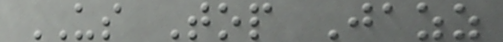US Top Jazz
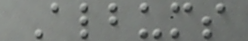Albums
